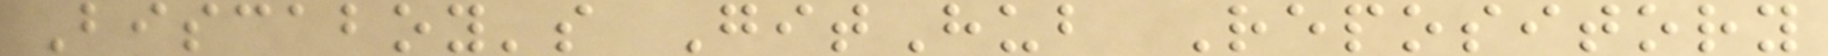Biscaboy's GitHub Repository
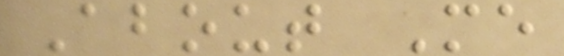About Me
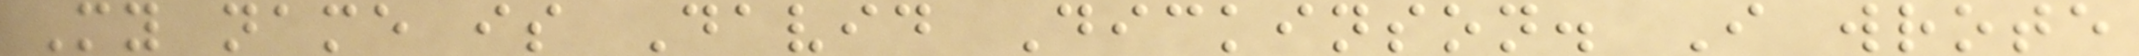My name is David Dickinson. I wrote
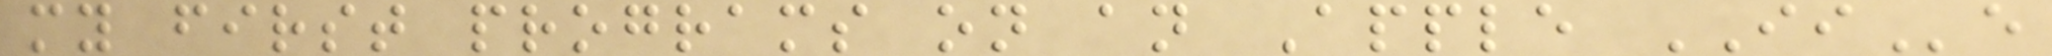my first programs on an Apple IIe
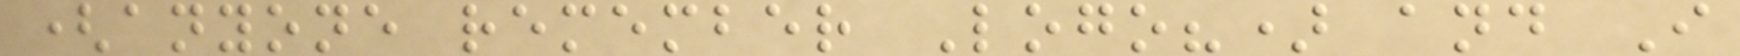(anyone remember Logo?) and I
